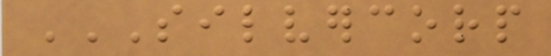SILVERCORP
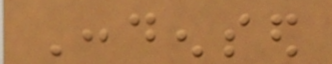Condensed
